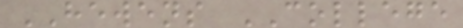HEWENS COLLEGE
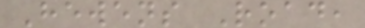Hewens Road,
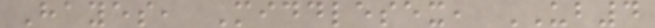Hayes, Middlesex, UB4
